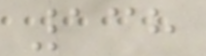138
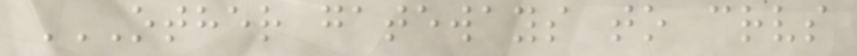OTHER GATEWAYS TO CRVS
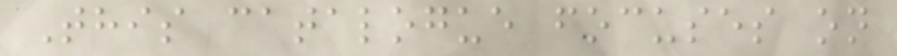This catalogue focuses on
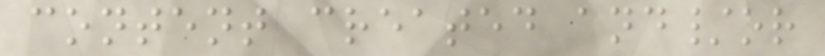content created and/or
